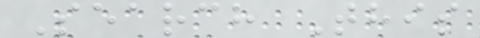Search This
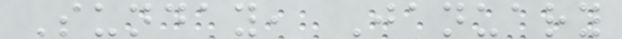Sunday, January
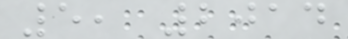5, 2014
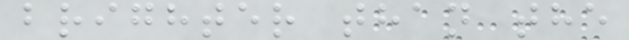brighter than the
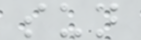sun
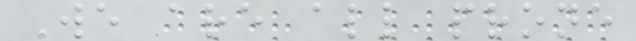We are all prone
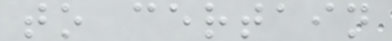to certain
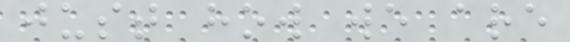just how we are
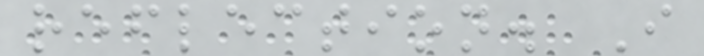reflection. I
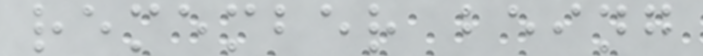remember being
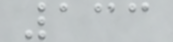133
